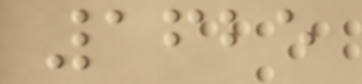1625
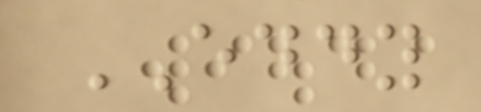EDDY
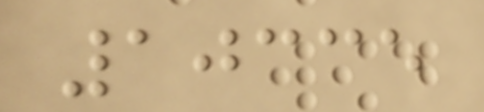10335
